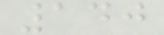140
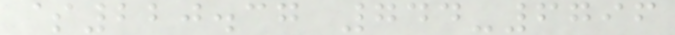$220.37 744-6796
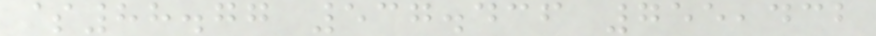$88.77 537.436 755,432
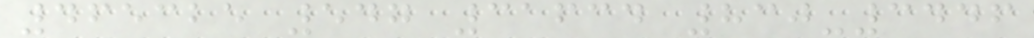465325 547 31634 830-3446
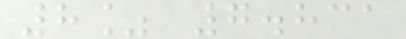8% 7.831
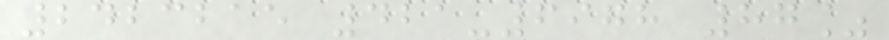2423215 421-6978 87%
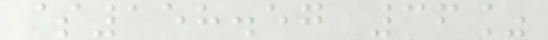$158.57 36%
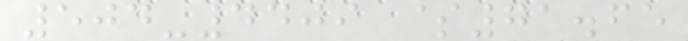504-4409 $71.65
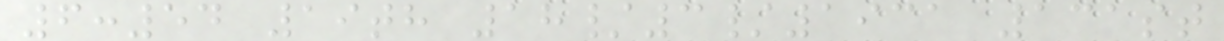6:54 19th 18/3/1931 131st
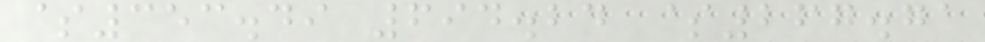$353.49 694.24 $267.71
